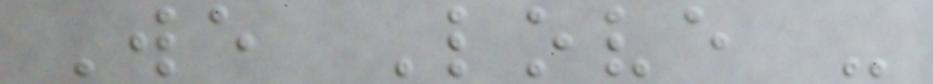We Love -
